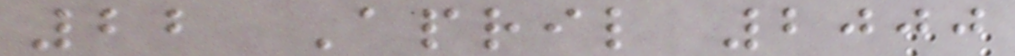22 April 2000
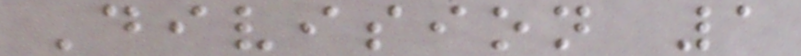Division 1
